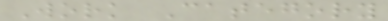Work Category
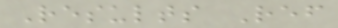Results Ref
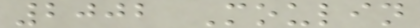2002 Moulin
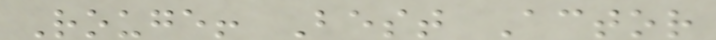Rouge! Best Actor
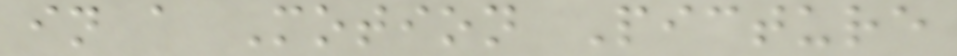in a Motion Picture
